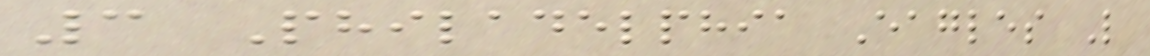3 Philadelphia Eagles L
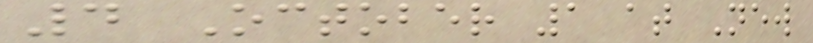4 October 1 at New
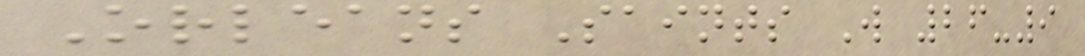Orleans Saints W 26-9
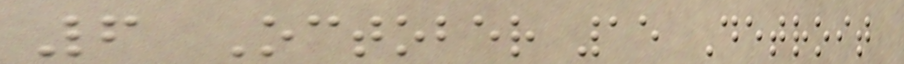6 October 15 Detroit
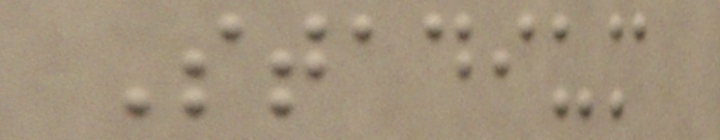Stadium
